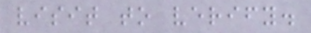visit to verify.
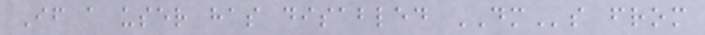If a user has disabled DMs from
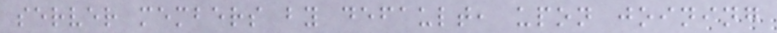server members by default, upon joining
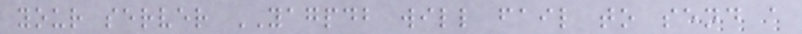your server YAGPDB will fail to send a
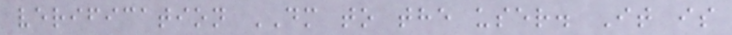verification DM to the user. It is
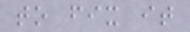to fix it
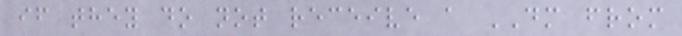if they do not receive a DM from
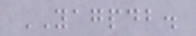YAGPDB.
